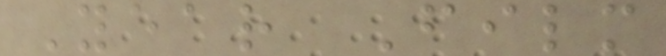Year Film
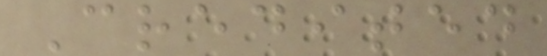Credited
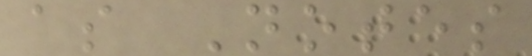as Notes
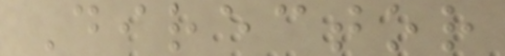Director
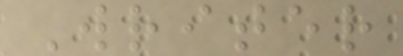Writer
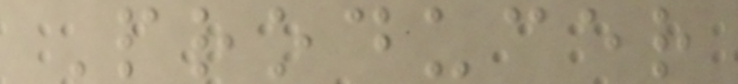Producer
